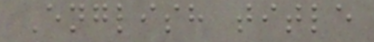English title
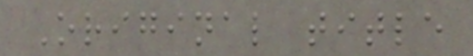Original title
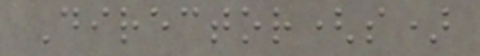Director(s)
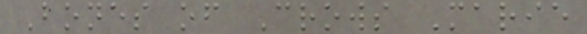Bones of Crows Marie
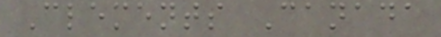Clements Canada
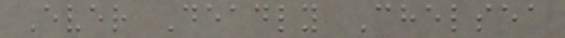Ever Deadly Chelsea
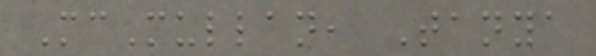McMullan, Tanya
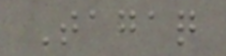Tagaq
